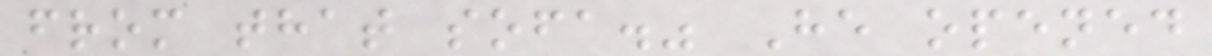from that sofa." He opened
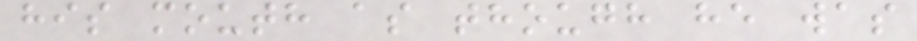his mouth as though he was
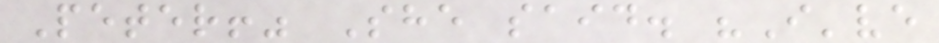Peter!" She said. "I've
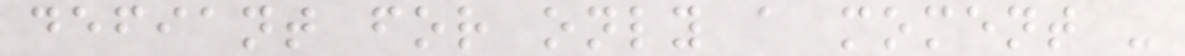defiant for only a moment -
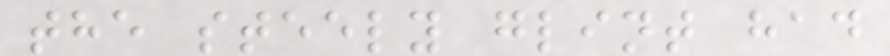the steely glint had
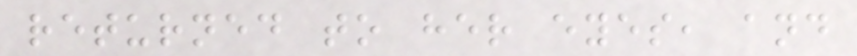returned to her eyes, and
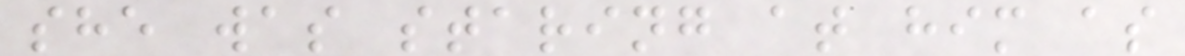she was staring at him as
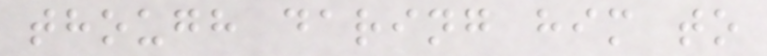though daring him to
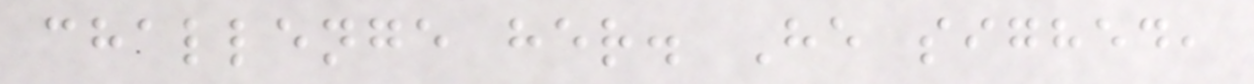challenge her. He sighed,
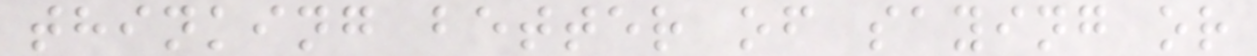thinking better of saying or
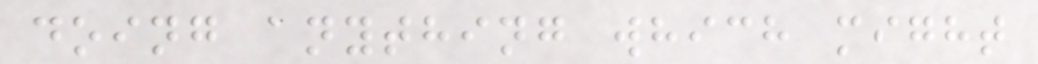doing anything which might
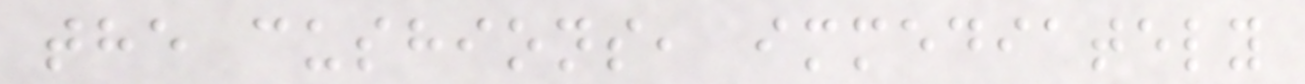the cushions, immediately
